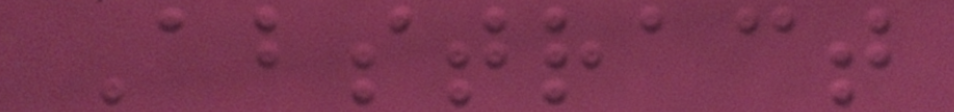Abstract
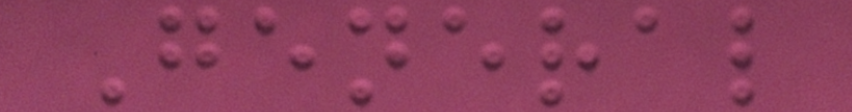General
